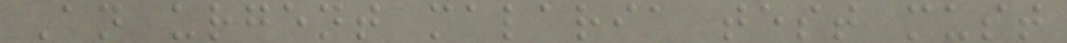An urgent malaria test must
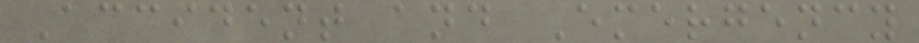Accident and Emergency
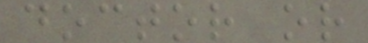doctor or
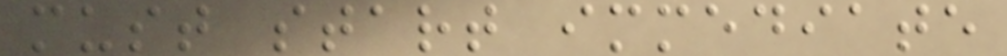must start immediate
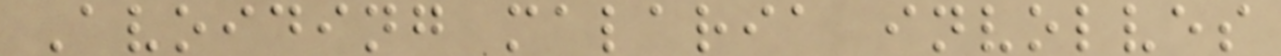Avoiding malaria involves
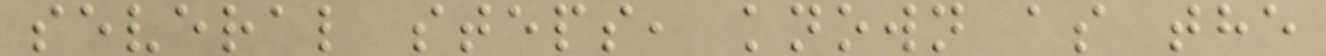several steps, known as the
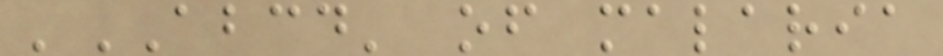'ABCD' of malaria
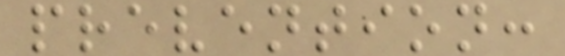prevention:
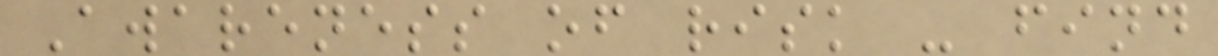Awareness of risk - find
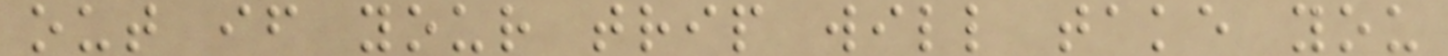out if your trip will take you
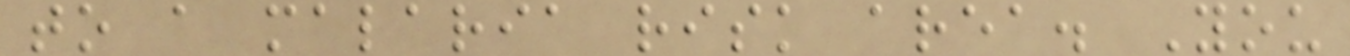to a malaria risk area. You
